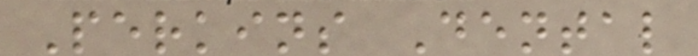Perkins Dental
